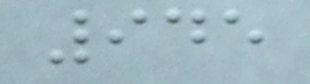945
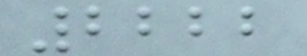2222
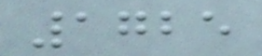1725
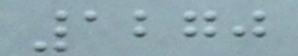1270
